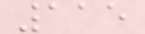115
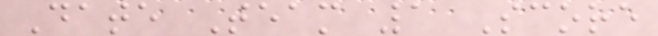Date Team 1 Score
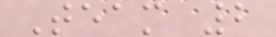Team 2
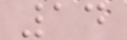14
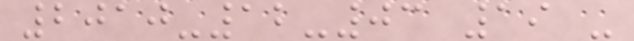2010-12-03 19 -
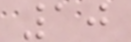10
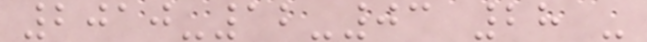2010-12-03 28 -
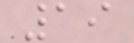19
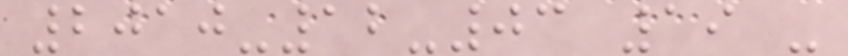2010-12-03 19 -
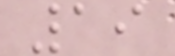19
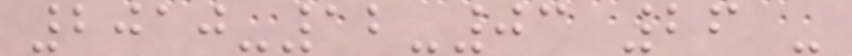2010-12-03 26 -
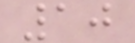10
